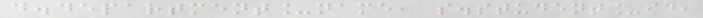d.department_name, s.student_id,
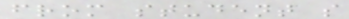from student s
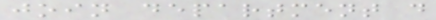join department d
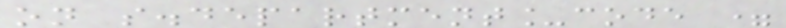on s.department_code =
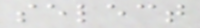select
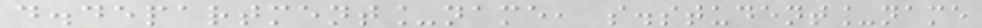d.department_name, s.student_name
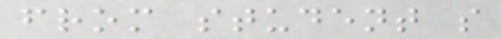from student s
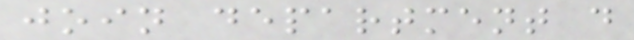join department d
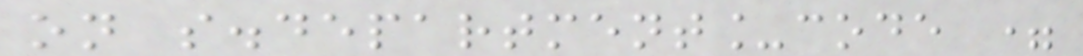on s.department_code =
